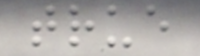true
